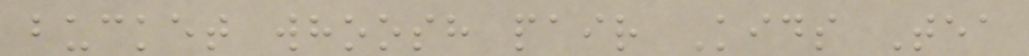bucket whoosh pair Kids Tea
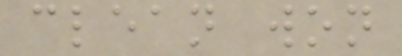clean won
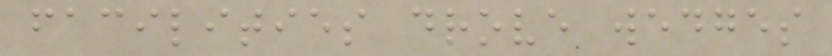facilities drove wedges
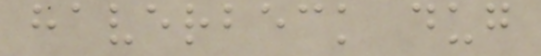haverbeck dug
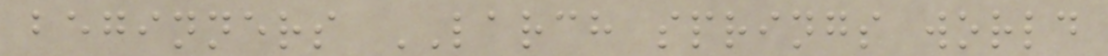beginners LARCH springs world
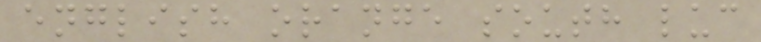english orange south luc
